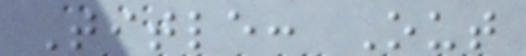Title: Out
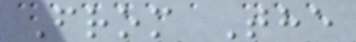From The
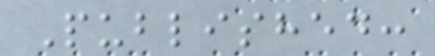Published:
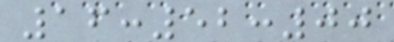16:52:00
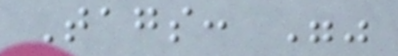Tags: ""
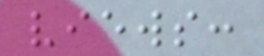views:
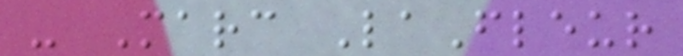- Marc LaFleur
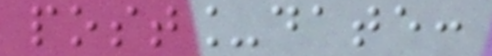post_date:
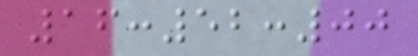16:52:00
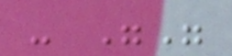- ""
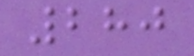280
